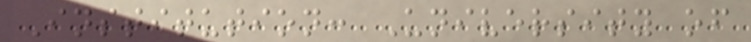Institution: University of
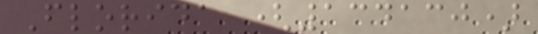Florida (134130)
